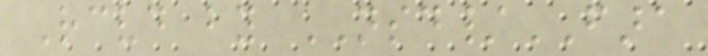Received by NSD/FARA
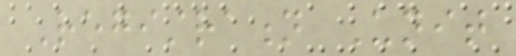Registration Unit
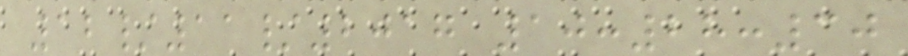12/11/2017 10:28:30
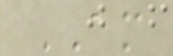AM
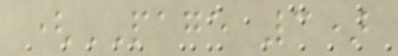(PAGE 3)
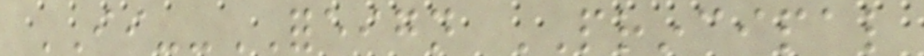II--FOREIGN PRINCIPAL
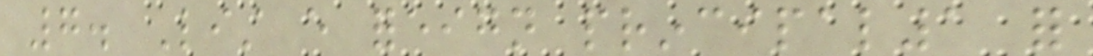7. List every foreign principal1 for
